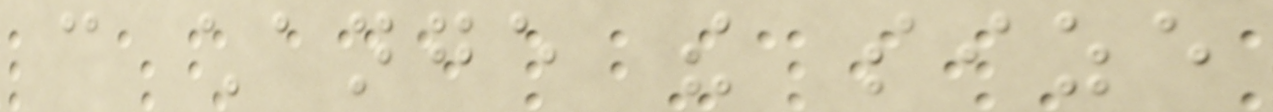can change the size
